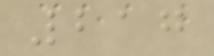217
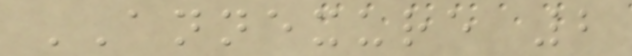ANNEXURE 2
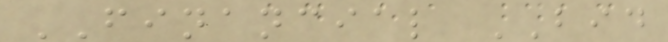FINANCIAL BID
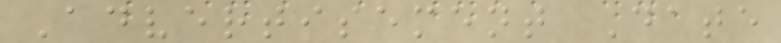Advertisement Date
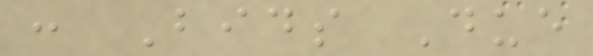: Bids Due
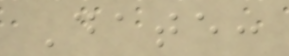Date:
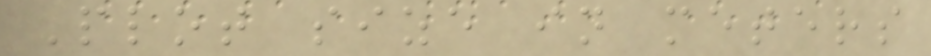Plot size in meters
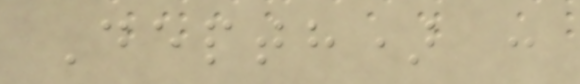Depth) :
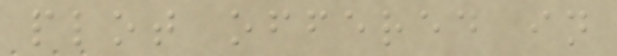plot offered in
